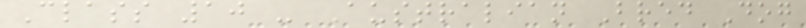Class 10 - Australian Bred Dog
